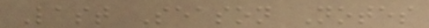Last Season Notes
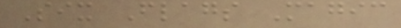Six Flags Magic
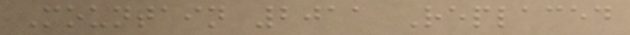Mountain 2011 Replaced
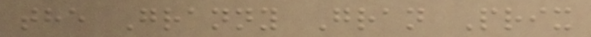the Granny Gran Prix
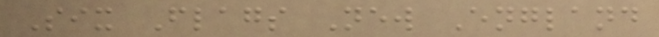Six Flags New England
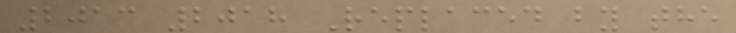2013 2018 Replaced by the
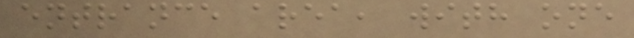entrance area, with one
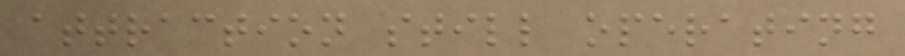attraction still operating
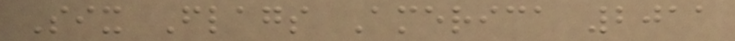Six Flags America 2011
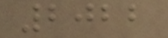2022
